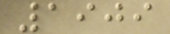1909
